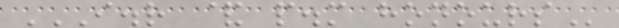I.R & P.M HONOURS
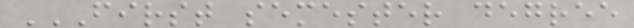FIRST SEMESTER DEGREE
